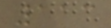113
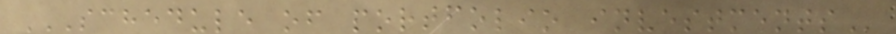SCHEDULE OF PORTFOLIO INVESTMENTS
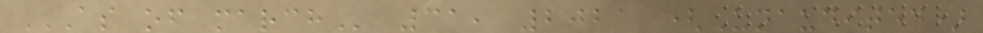AS OF MARCH 31, 2021 (Unaudited)
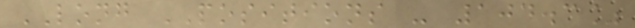LONG POSITIONS - 104.3%
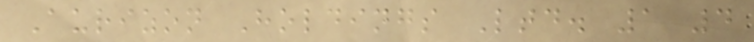Aurizon Holdings Ltd. 1 4
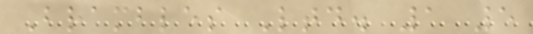Brambles Ltd. 1 5
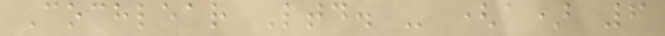Cochlear Ltd. - (a) 6
